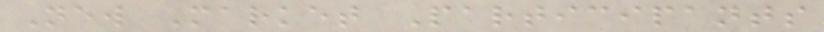New Market Participants
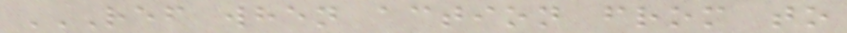REF WHEN ACTION FROM TO
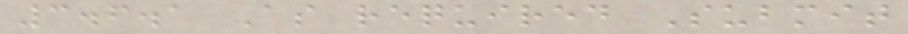3.6.1 As required Submit
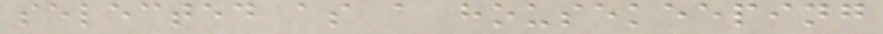selected as a housekeeping
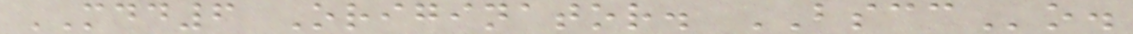MDD6 Originator. BSCCo.
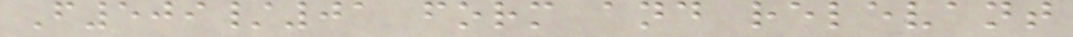F509/01 form and relevant
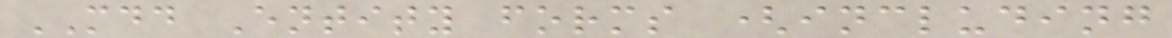MDD Entity forms (including
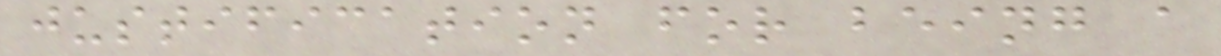justification for being a
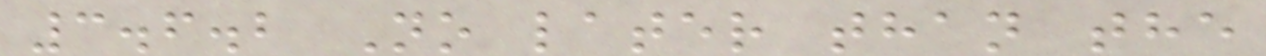3.6.2 No later than the
